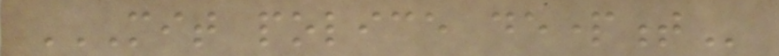MIT POLICE DEPARTMENT
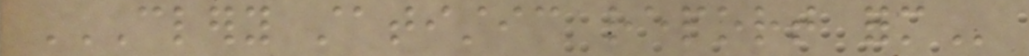CLERY STATISTIC REPORT FORM
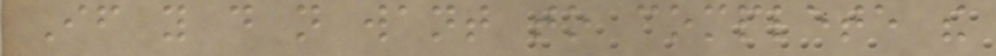If you do not want to complete the
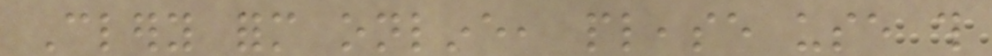Clery form online, please use this
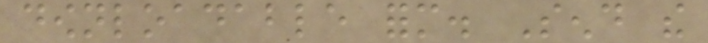downloadable form. Send the
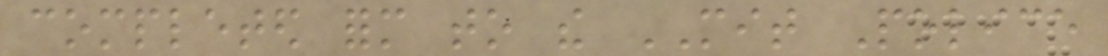completed form to the MIT Police
